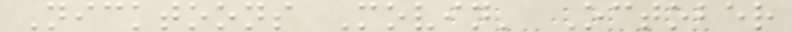Nicktoons Movin' October
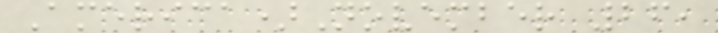America)November 26,
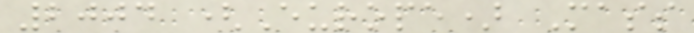2004 (Europe) Mass
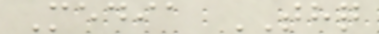Media THQ
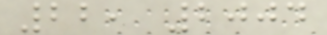22, 2004
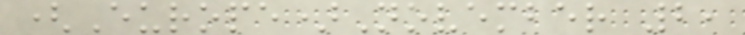(Europe)November 2,
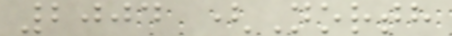2004 (North
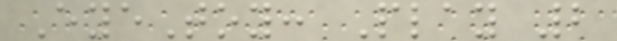EyeToy: Play 2
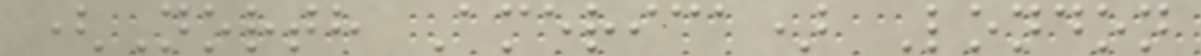(North America) London
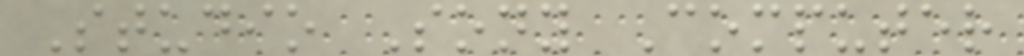Studio Sony Computer
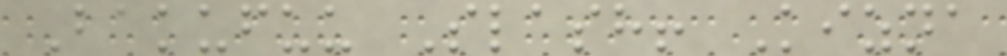Bakufuu Slash! Kizna
